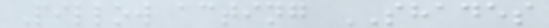Pillow acting SHADES
